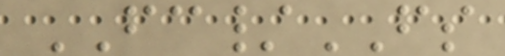FC/FS
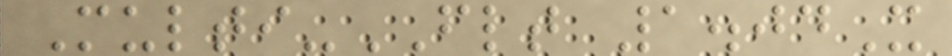Multi-FLT 1.04X
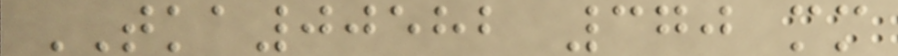TKA00582 370 mm
